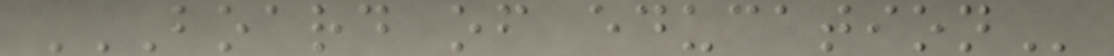BOARD OF EDUCATION
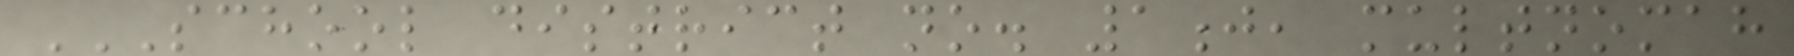SCHOOL DISTRICT NO. 1J, MULTNOMAH
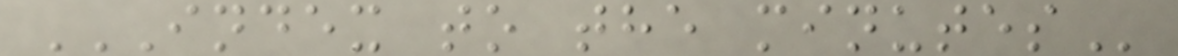INDEX TO THE MINUTES
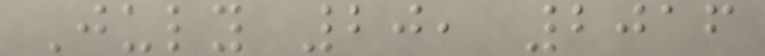July 20, 2016
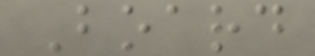Board
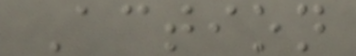Action
